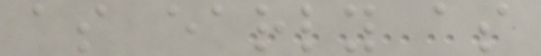as early as
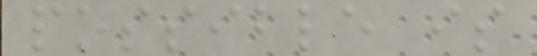possible is
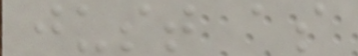just as
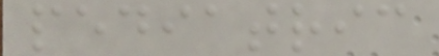pediatric
